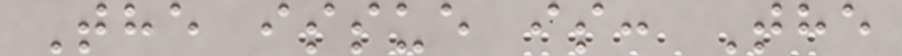The issue is: The
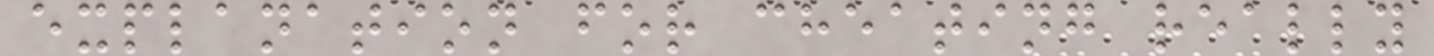explanation for cheating really
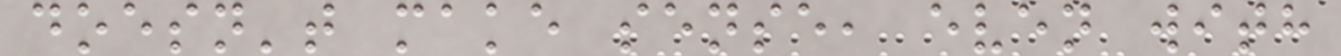doesn't make sense, even with
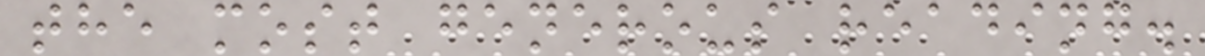the most generous reading.
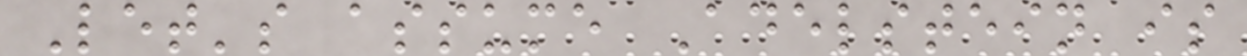Let's assume Adelstein is
